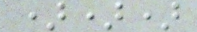)))
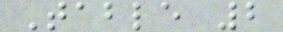Table 2
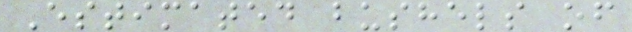Estimated bushels of
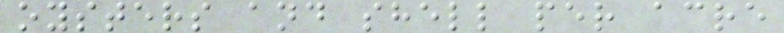oysters and shell per acre
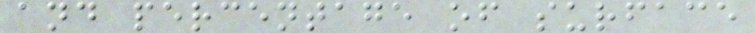and percentage of surface
